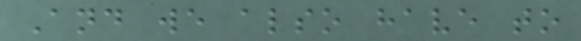And we also have to
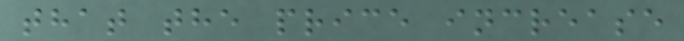that the price increase
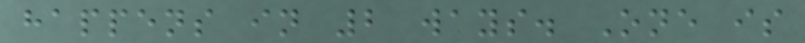happens in 2 ways. One is
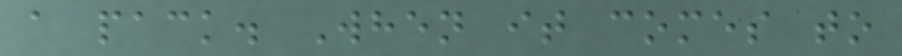a pack. When it comes to
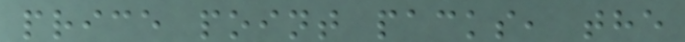price point packs, the
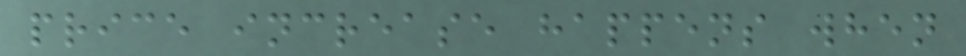price increase happens when
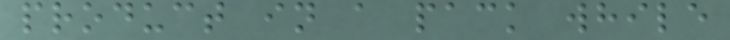product in a pack while
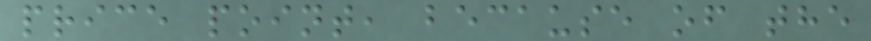price point, because of the
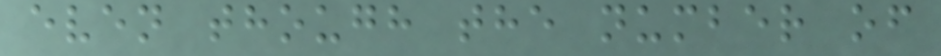even though the number of
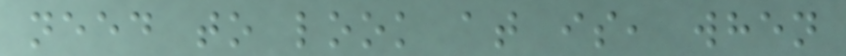need to look at is, when
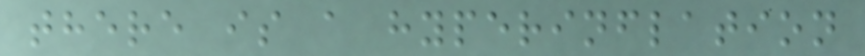there is a hyperinflation
